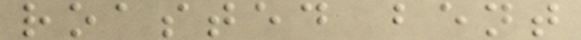roasted bent
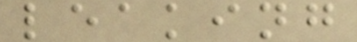leaking
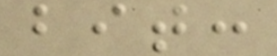bit:
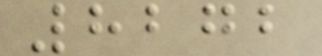8272
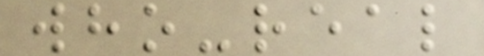who-real
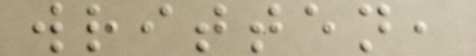written,
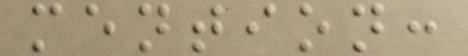mention:
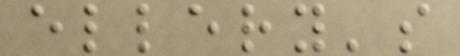ellery's
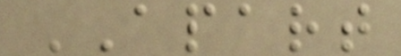APART
